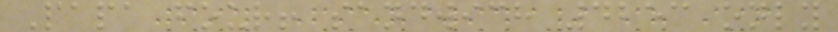Papa four! sandwich 4253 only
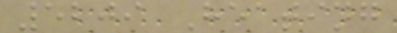5209 Heating
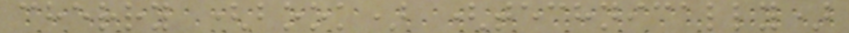cherry (book) (technically)
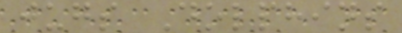jugs Dolphins
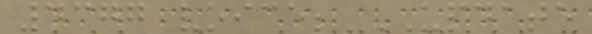4377 voice; UPDATE
